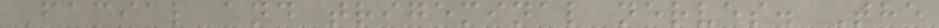Facial and trigeminal nerves. The
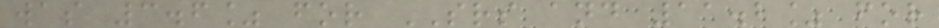was 3.6% for SRS and 11.2% for
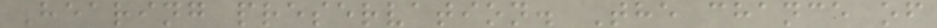Hearing preservation. The chance of
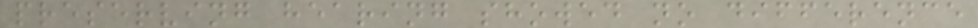preserving hearing showed no difference
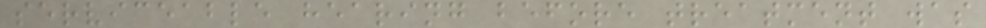serviceable hearing before treatment was
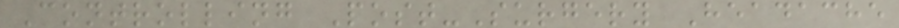Controlling Post-Surgery Headache
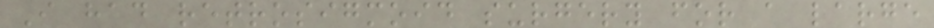I had retrosigmoid surgery for a large
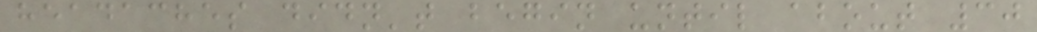headaches didn't begin until about 30
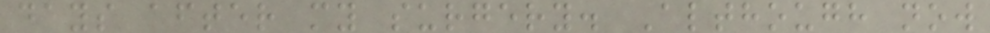days after my surgery. Although now
